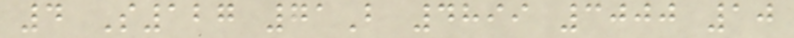4 S127 71B 4899 3000 10
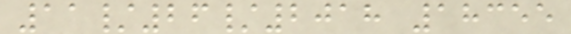11/26/2018 18355
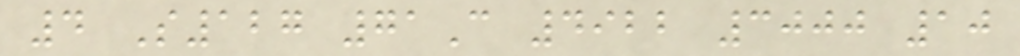4 S127 71C 4922 3000 10
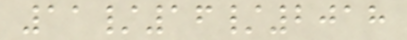11/16/2018
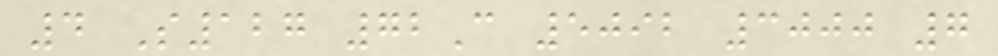4 S127 72C 5092 3000 7
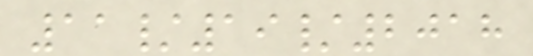11/19/2018
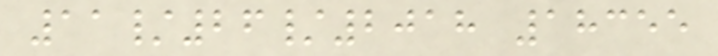11/26/2018 18355
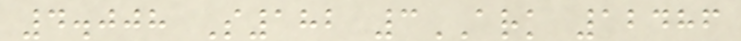4.008 S182 3ARK 12486
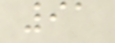91
